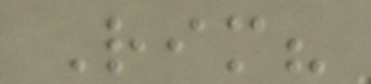Rim?
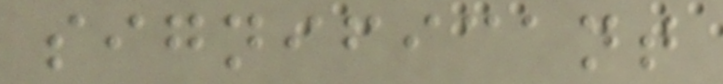significant
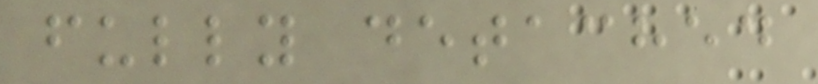fully detached
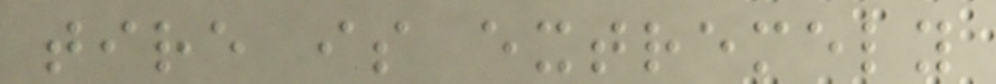tire is extremely
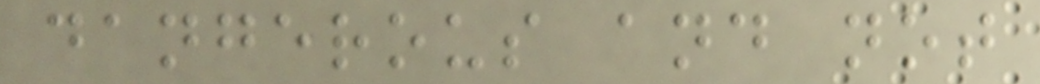dangerous and not
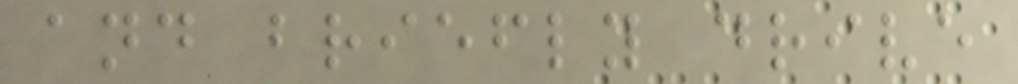and briefly drive
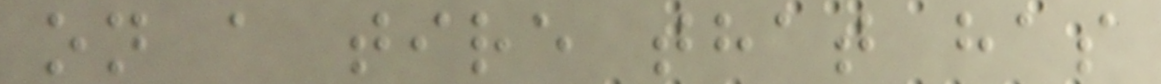on a tire that has
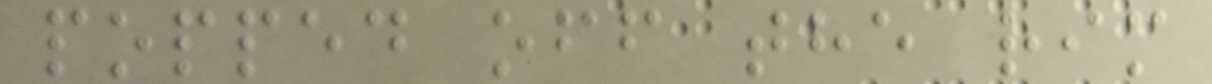popped off the rim
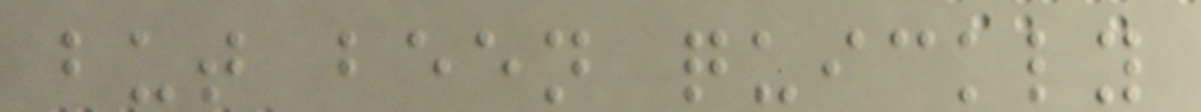but been quickly
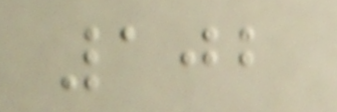102
